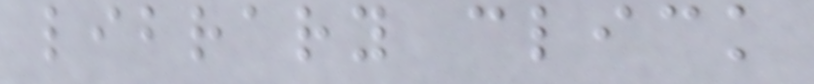library click
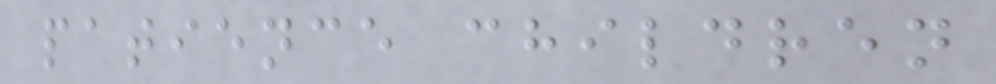patience children
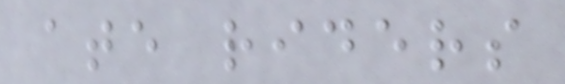ate riders
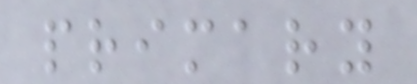primary
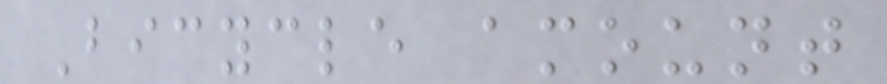Bicycle amount
